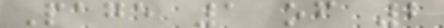Page 1 of 2
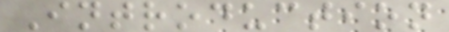Introduction
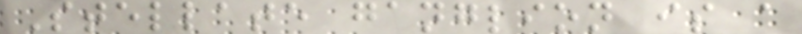Stellate ganglion is a
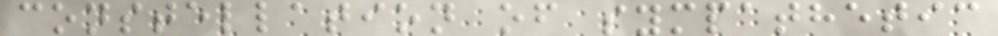constellation of sympathetic
